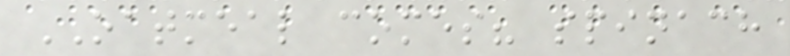OATMEAL comes? spinach
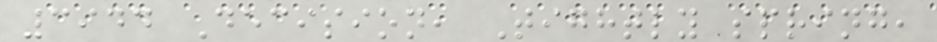3944 Decision, Tightly spring,
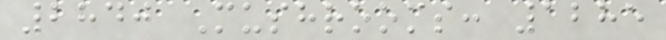2840 Mushrooms: 1285
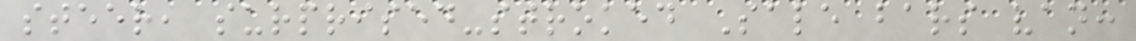steer, surprised-stroked Sale bars van:
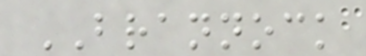BRANNOCK
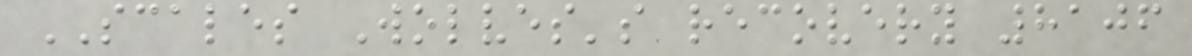SCALES Wolves's recovery 8106
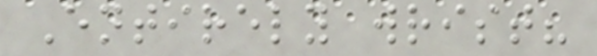Entirely wrist?
